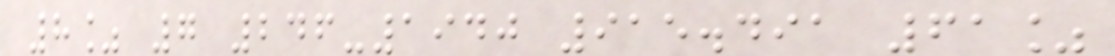8% 7 246-1940 915.491 61%
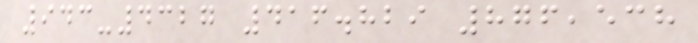943-4327 416.829 876,538
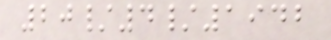20/4/1942
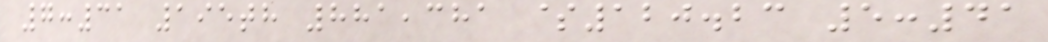7:31 195th 881,381 $120.23 5:41
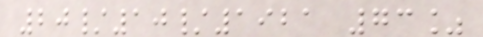20/10/1921 73%
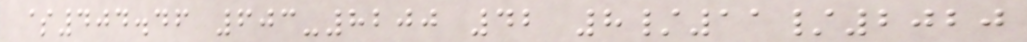$404.46 603-8200 42 8/11/2020
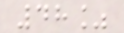48%
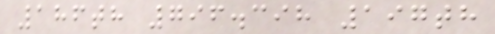186th 796.398 197th
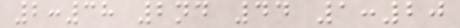2:38 2nd 44 1:20
